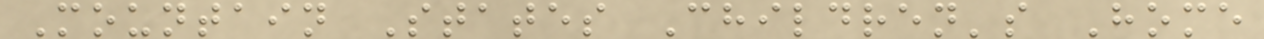Mountain States Children's Home
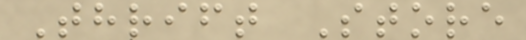Thrift Store
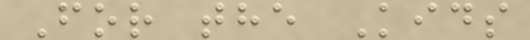For the Kids
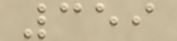359
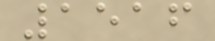1516
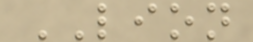LION
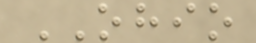OHIO
